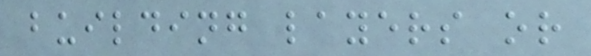building layers or
